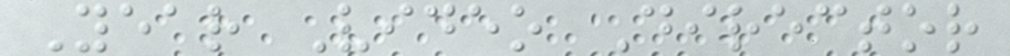Year Video Director
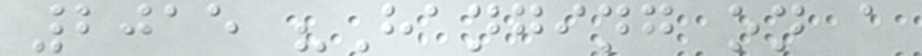2015 "Hanging on a
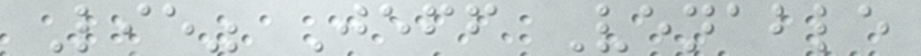Lie" Jeff Venable
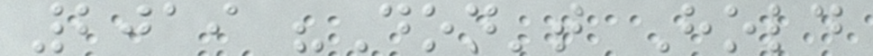2019 "Don't Hold
